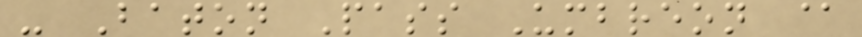- Baton Pass Umbreon @
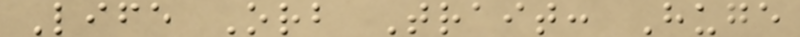Life Orb Trait: Huge
